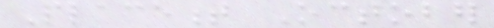Placement October
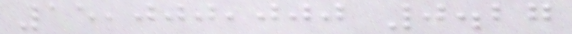15,000,000 0.27
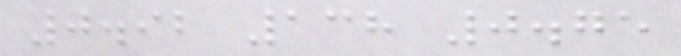0.92 138 0.75
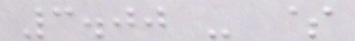3.00 - $
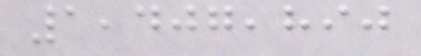1,407,890
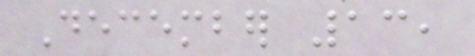December 13,
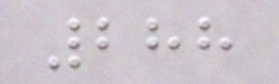288
